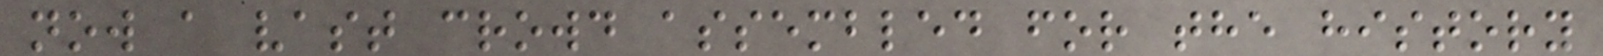now a vast crowd assembled for the history
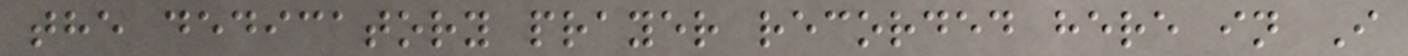the dedicatory prayer recorded here in I
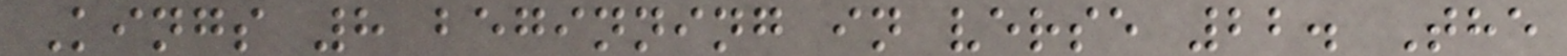Kings 8 beginning in verse 22. The
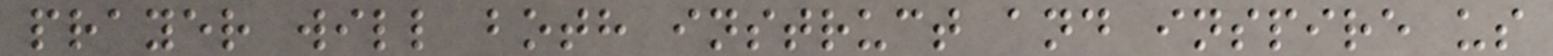prayer will both instruct and inspire us
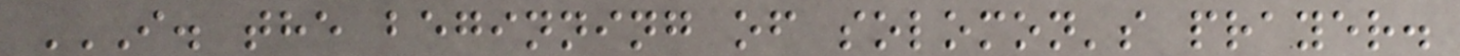I. THE BEGINNING OF SOLOMON'S PRAYER.
